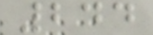244
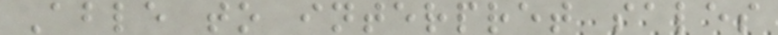Able to interpret sales
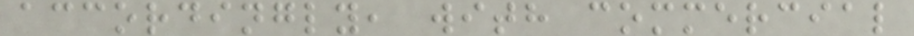accordingly, with commercial
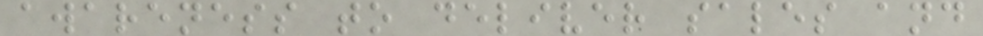awareness to deliver sales and
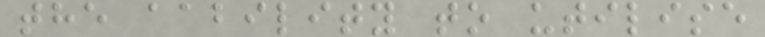the aability to utilise
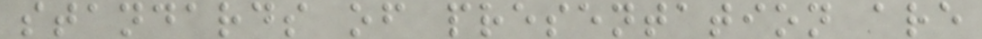standards of presentation are
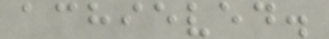achieved.
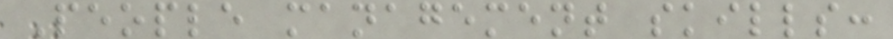People management skills:
